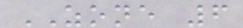ZONE 6
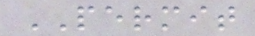PERMIT
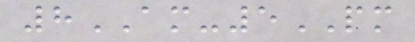8AM-5PM
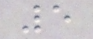5
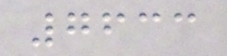7633
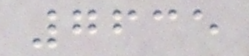7635
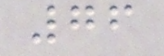76
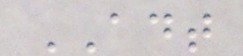ADT
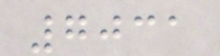7031
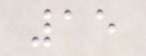15
